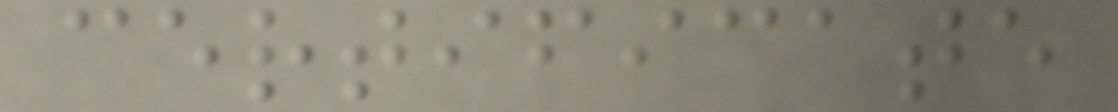certificate
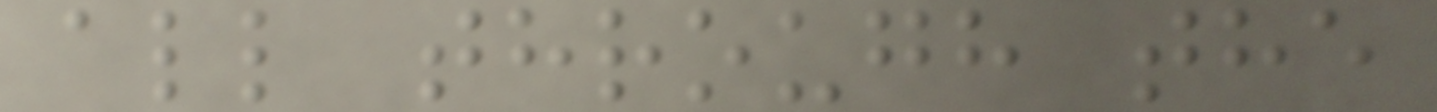all through the
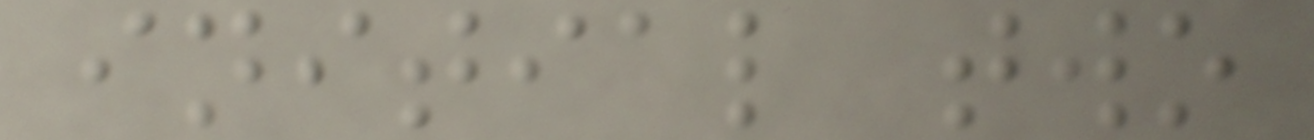initial two
